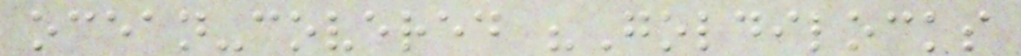ocean-covered "Goldilocks
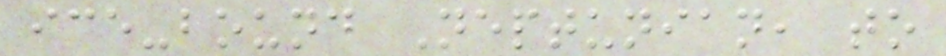ice-bound Neptunian, to
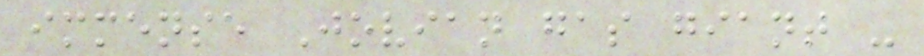immense Jovian gas giant -
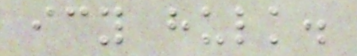icy hulk.
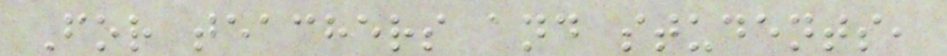For teachers and students,
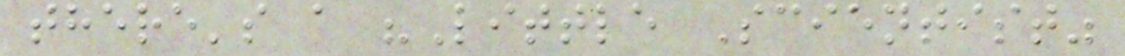there's a "Little Scientist"
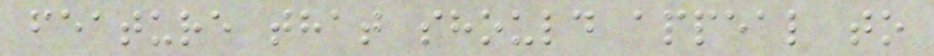feature that should appeal to
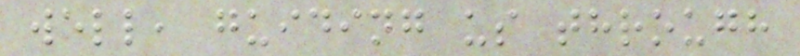well, guiding us through
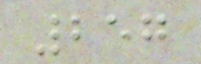257
